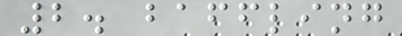2. baffling
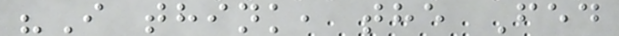"I think, the Fed
